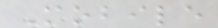Mobile
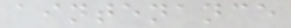aintenance
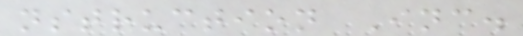nstruction Inc.
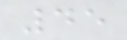45
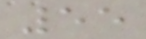55
